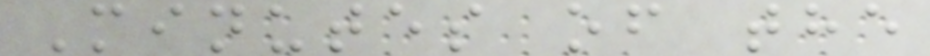Minutes of the
